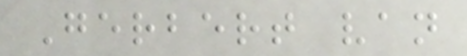Gerbert van
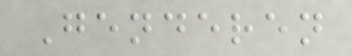Genderen
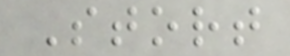Stort
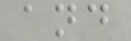and
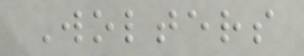Wolters
